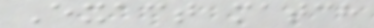Exact match
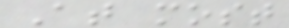At most
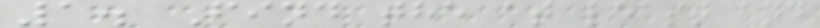1. Find the at least and
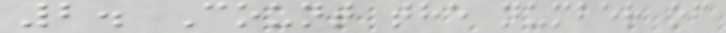2. Count the number of
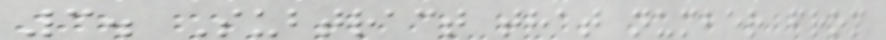3. Subtract that number from
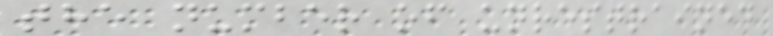the number of unrestrained
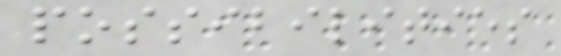possibilities
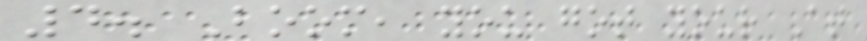4. Boom, you got your At
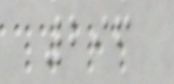296
